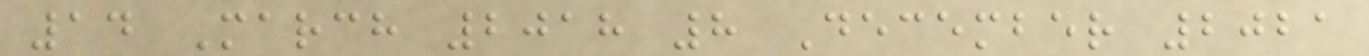14 March 2018 8 December 2021
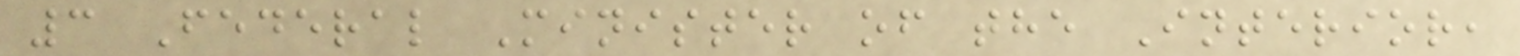3 Federal Minister of the Interior,
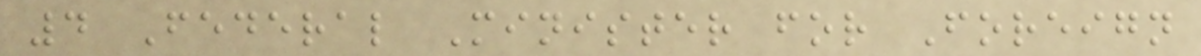4 Federal Minister for Foreign
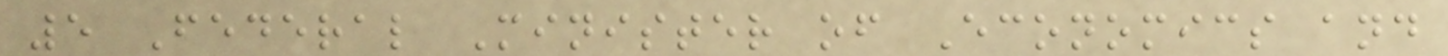5 Federal Minister of Economics and
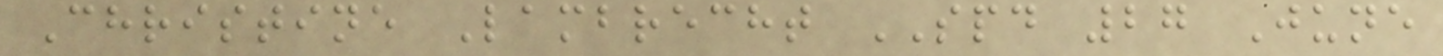Christine Lambrecht SPD 27 June
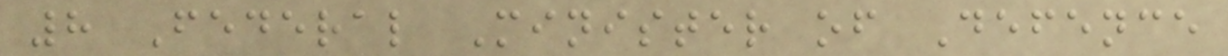8 Federal Minister of Defence
